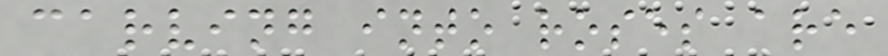carving into roses are
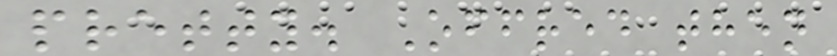pretty. Offred then
